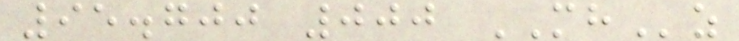95.700 000 MHz
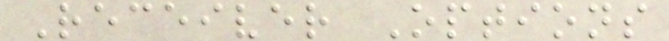Receiver Options
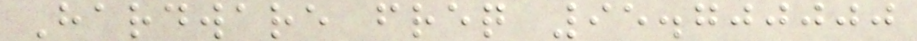Hardware freq 95.700000
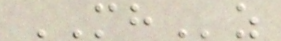MHz
